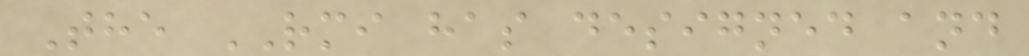The RMI has designed and
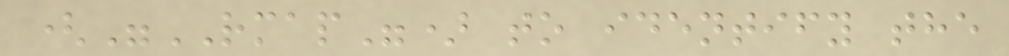("RMAP") to identify the
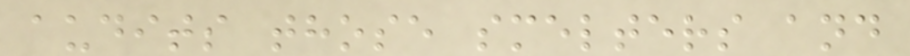audits those smelters and
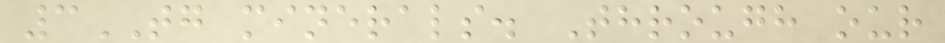3TG minerals. Through our
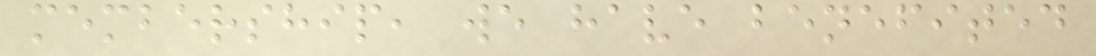membership, we have benefited
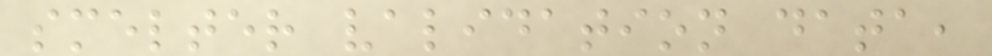smelter validation data,
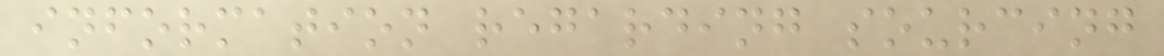information regarding sourcing
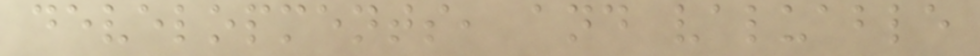developments, and valuable
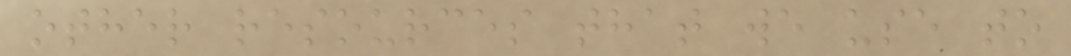other resources that we use to
